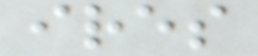ires
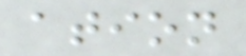ation
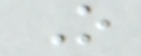O
